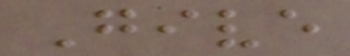Give
